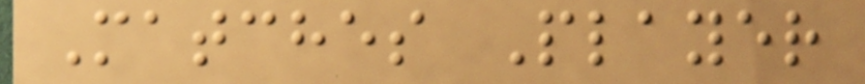Matches Player
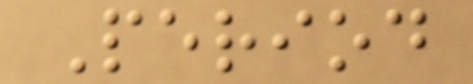Period
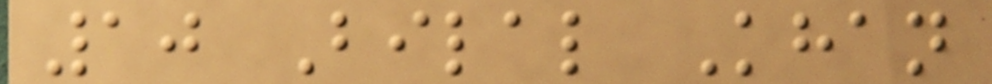10 Bilal Khan
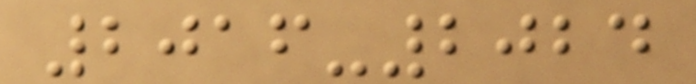2016-2024
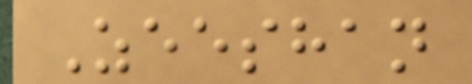Zeeshan
